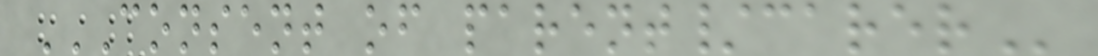CONSENT OF PARENT/CARER
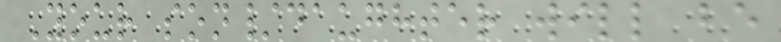Your son/daughter will be
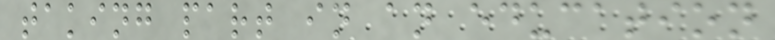taking part in an education
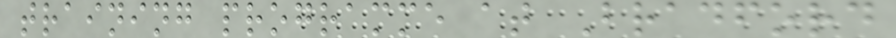training programme at Bradford
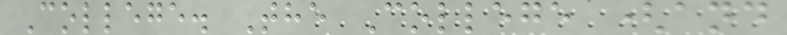College. The College (and
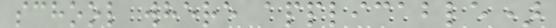school where applicable)
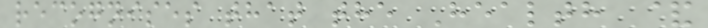recognises that the Health &
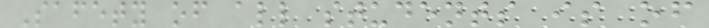Safety of all students is of
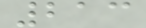213
